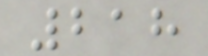218
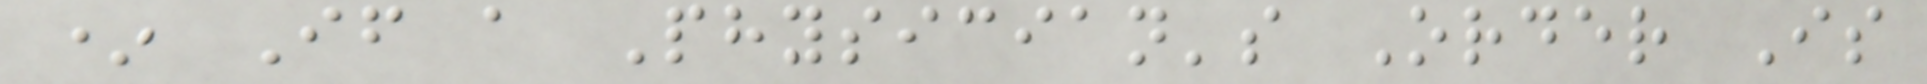* If a Physician's Order Is
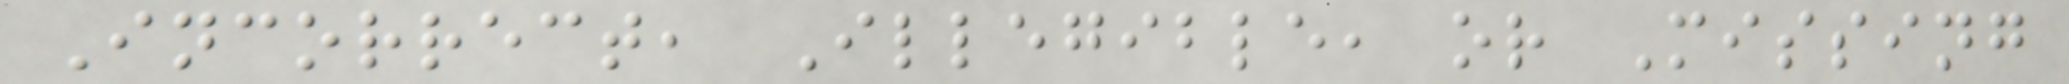Incorrect, Illegible, or Missing
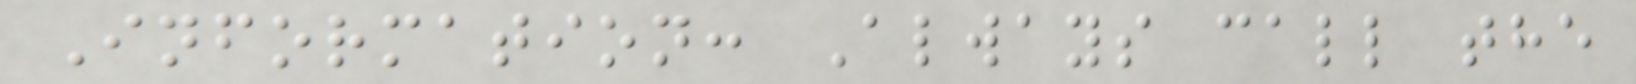Information: Always call the
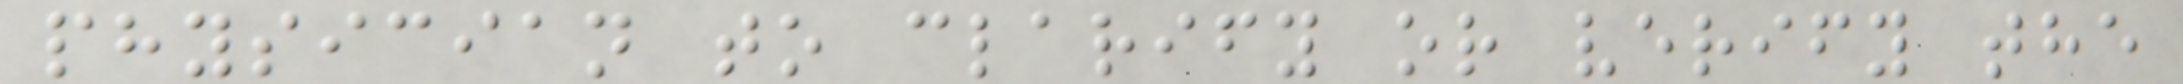physician to clarify or verify the
